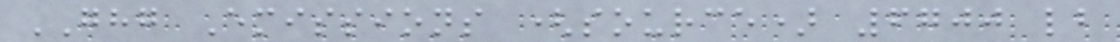GHG Emissions (source) 6700 lb
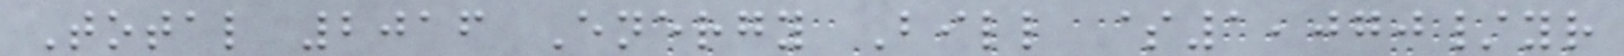Total 2016 Energy Bill $1,070/yr
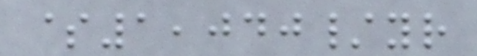$1,040/yr
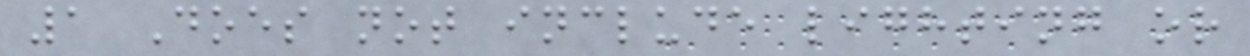1 Does not include lighting or
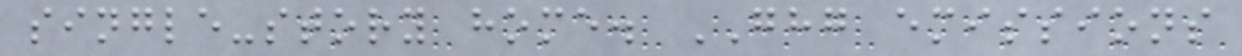single-story home. GHG emissions
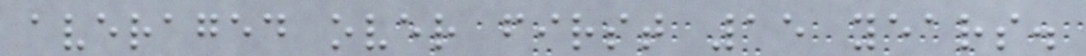averaged over first 15 years.
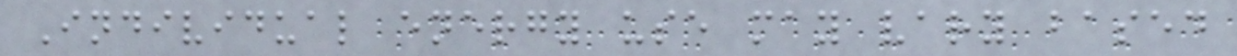Individual energy use may vary based
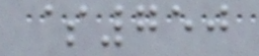$750
